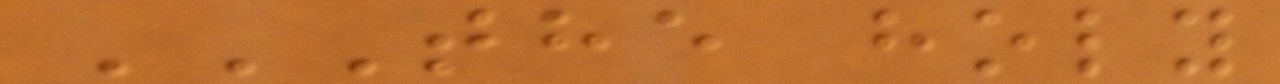THE HOLY
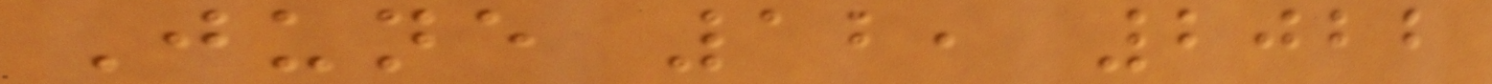June 12, 2022
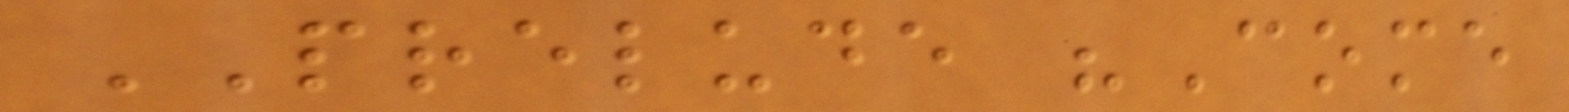PRELUDE "Come
